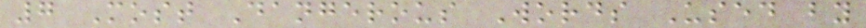7 Most Dangerous Words Used by
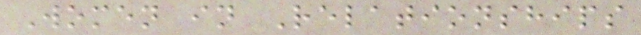Women in Relationships
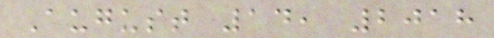August 14, 2018
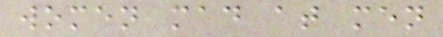women mad at men
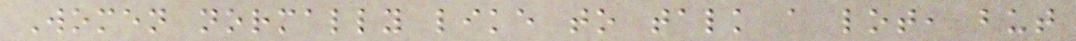Women normally like to talk a lot, but
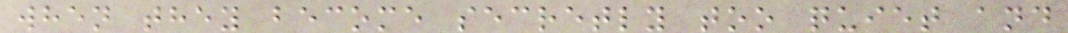when they become secretly too quiet and
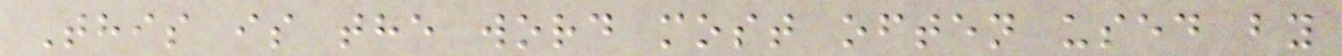This is the word most often used by
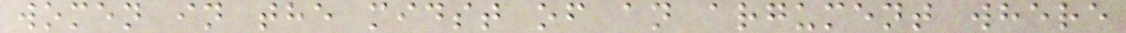women in the midst of an argument where
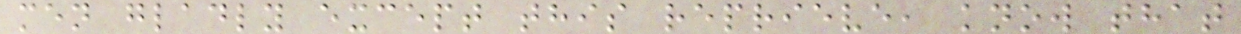men gladly except this reprieve, know that
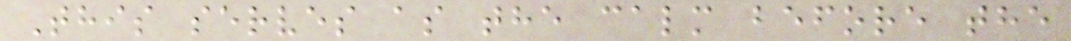This serves as the calm before the
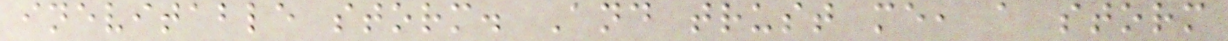inevitable storm. And trust me, a storm
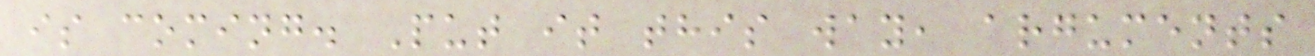is coming. Put it this way, arguments
